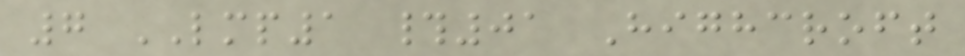7 LMP1 #01 Highcroft
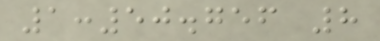1:50.756 8
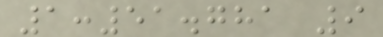1:51.781 9
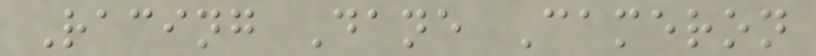Racing Dane Cameron
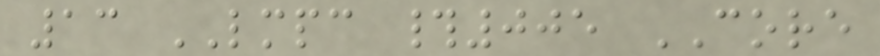13 LMPC #005 CORE
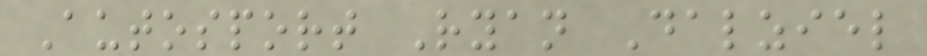Autosport Ryan Dalziel
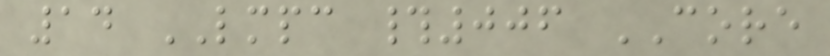14 LMPC #006 CORE
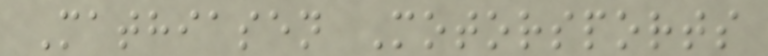Mathiasen Motorsports
